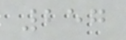257
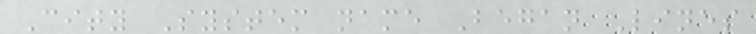City System name Began Lines
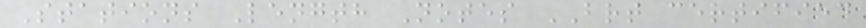Stations Length Notes BRT certified
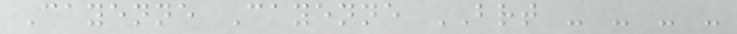Cayenne Cayenne BRT - - - -
